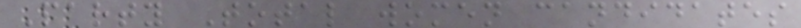Party Total women candidates
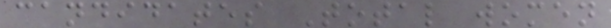candidates Total women
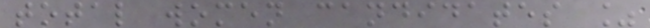total women candidates %
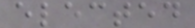elected
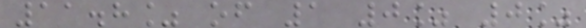11.8% of 1 0% 0%
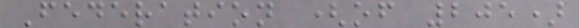Federation (of 205)
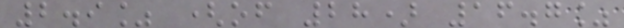2.9% (of 28) 16.7%
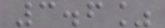3.6%
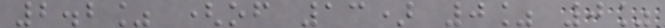2.2% (of 13) 0% 0%
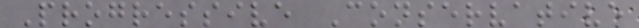Progressive Conservative
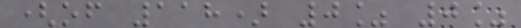(of 118) 0% 0%
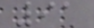91
